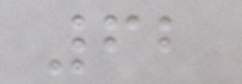62
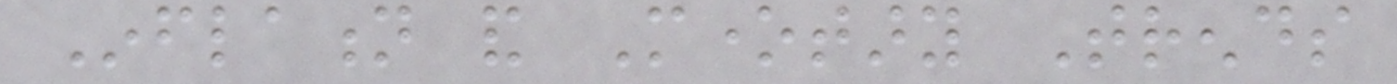Inflation and Monetary Trends
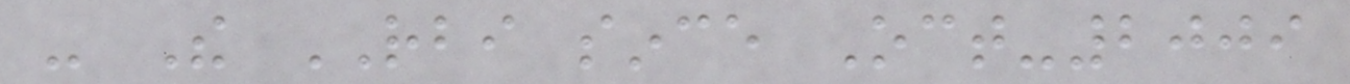- The RBI since Oct-2009
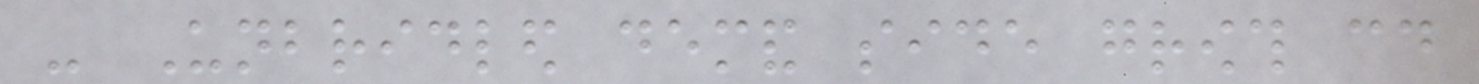- Unbridled demand side growth could
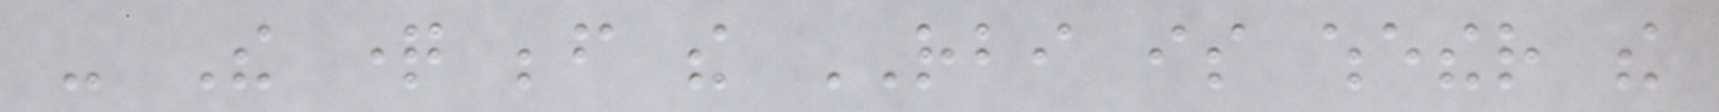- The question before the RBI is whether the
